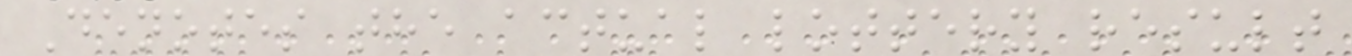Denotes the actual lottery result
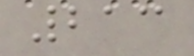213
